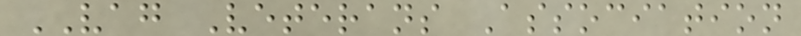VAG Veterans Association
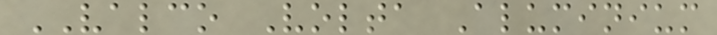VALCO Volta Aluminium
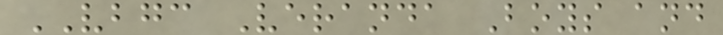VBGC Veranda Boys and
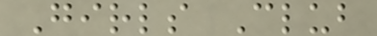Girls Club
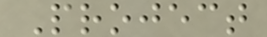Project
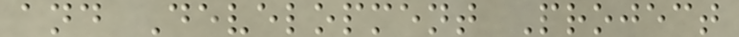and Development Project
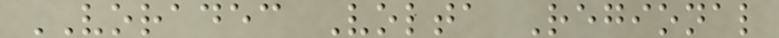VORADEC Volta Regional
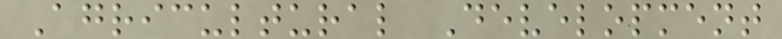Agricultural Development
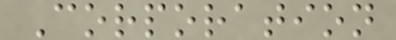Corporation
